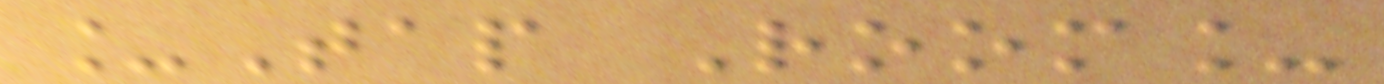_Tap Room_
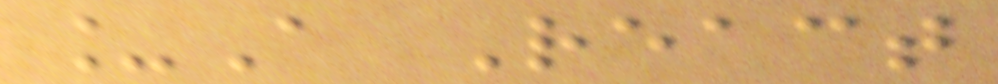_A React
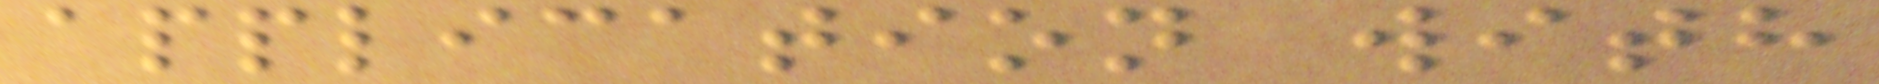application with
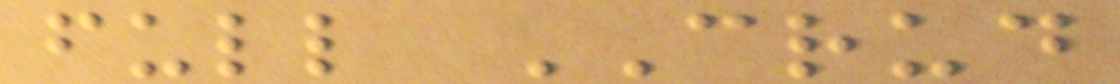full CRUD
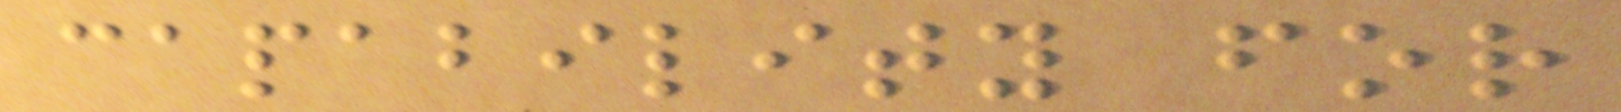capability for
